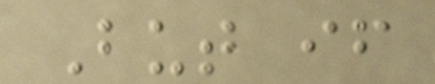But if
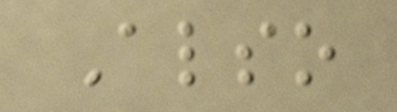Also
